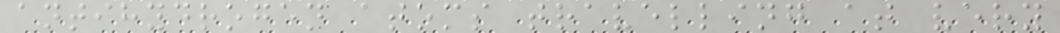antihydrogen atoms travelling at very
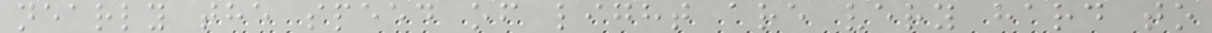nearly the speed of light are very hard to
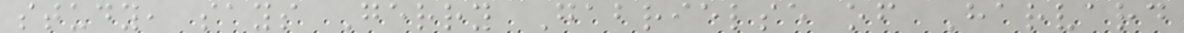study, says Gerry Gabrielse of Harvard
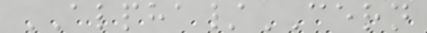ALPHA/CERN
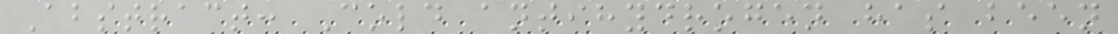Abstract: Cold antihydrogen has been
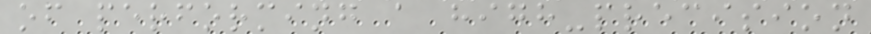of performing a high-precision
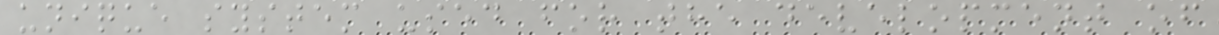unique system used for the development of
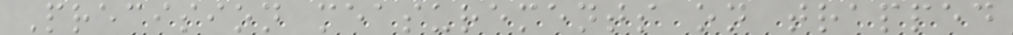Precision measurements on trapped
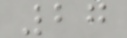27
